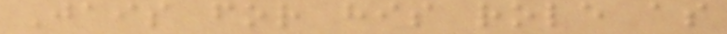Jais for his role as
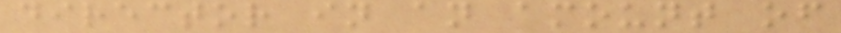director in an amount of
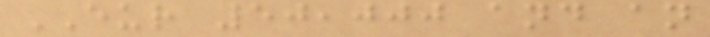EUR 50,000 and an
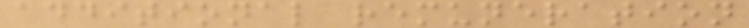additional remuneration
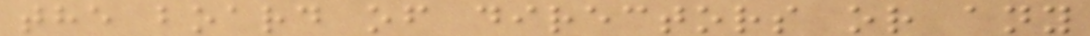the board of directors or any
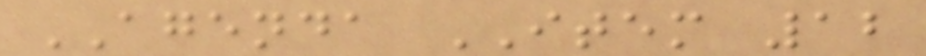AGENDA ITEM 12
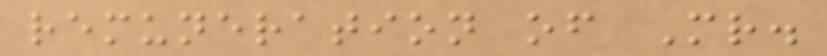remuneration of Mr.
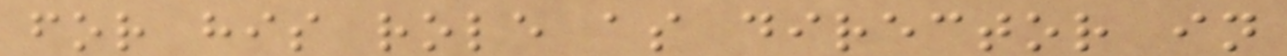for his role as director in
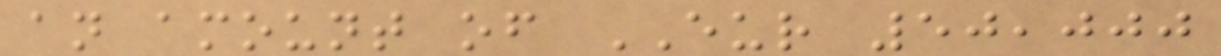an amount of EUR 50,000
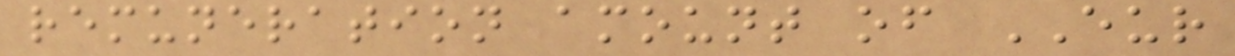remuneration amount of EUR
